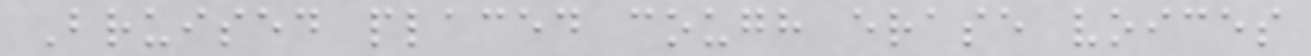Bruised placed cough erase voices
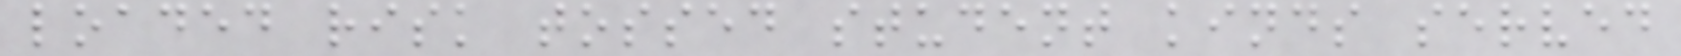loaded risk tossed student kinds served
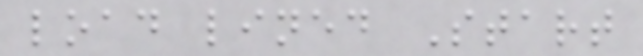load lined Start
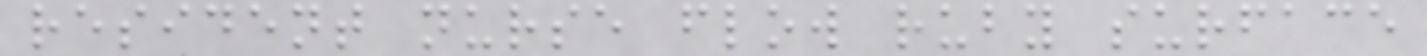resident nurse flow ruby surface
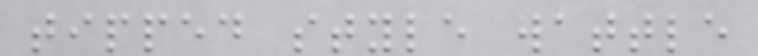tipped style wattle
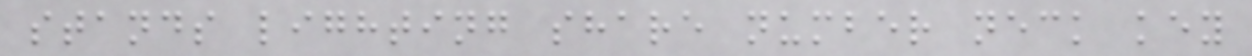stands lighting share number neck key
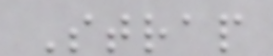Strap
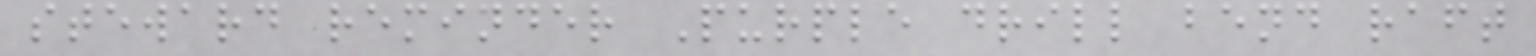steward reminder Purple drill bend raft
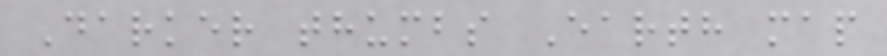Darker thumbs Earth map
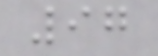97
